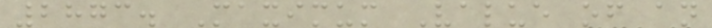2873. Maximum Value of an
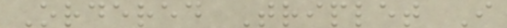Ordered Triplet I
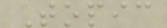Topic
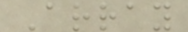Array
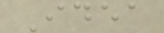Idea
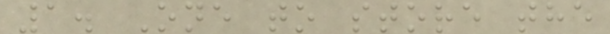1. One to store the
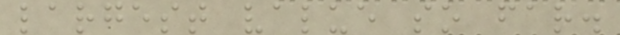largest value so far.
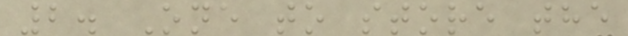2. One to store the
